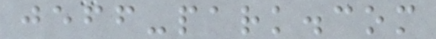jeff-park.com
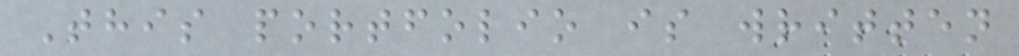This portfolio is written
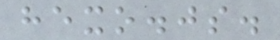hexo.js.
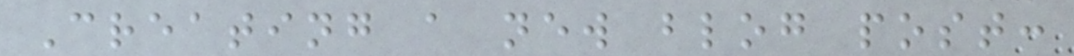Creating a new blog post:
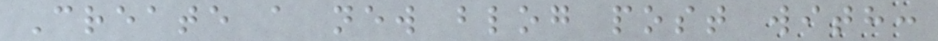Create a new blog post with:
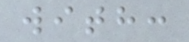with:
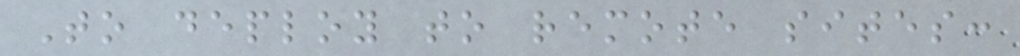To deploy to remote sites:
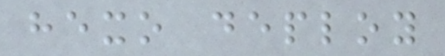hexo deploy
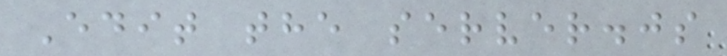Edit the server.js
